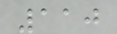110
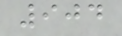904
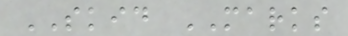SKID MARKS
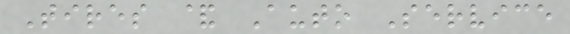Tires & Auto Service
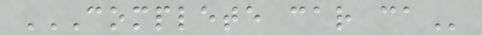COMPLETE CAR CA
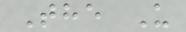The U
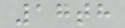17th
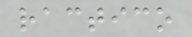ractico
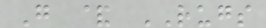G & RUGS
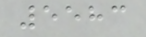5583
